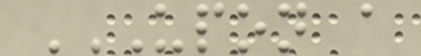UPON A
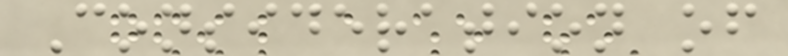Consideration of
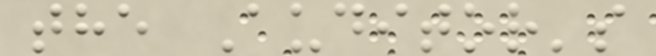the Auditor's
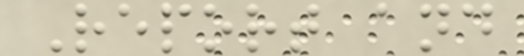Report and
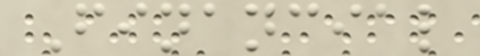Financial
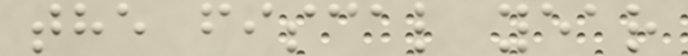the fiscal year
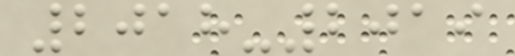2018-2019
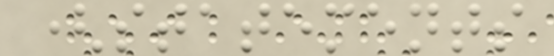(statements
